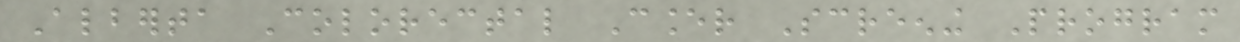Alberta Colorectal Cancer Screening Program
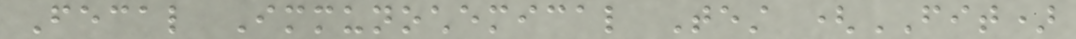Fecal Immunochemical Test (FIT)
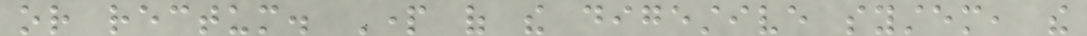or rectum. Part of the digestive system, the
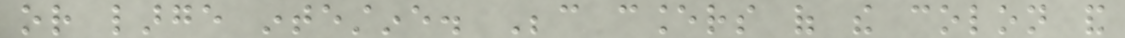or large intestine. Because cancers of the colon and
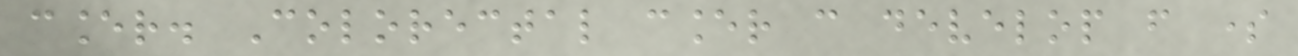cancer. Colorectal cancer can develop from some
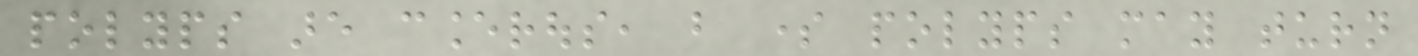polyps are cancerous, but some polyps may turn
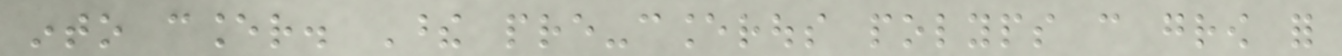into cancer. These pre-cancerous polyps can grow for
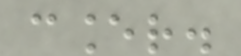cancer.
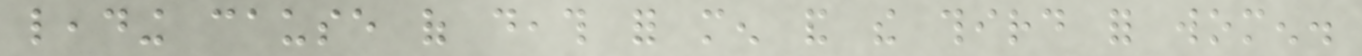leading cause of death for men and the third for women.
